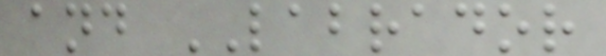and LABRADOR
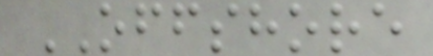OFFSHORE
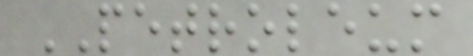PETROLEUM
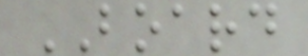BOARD
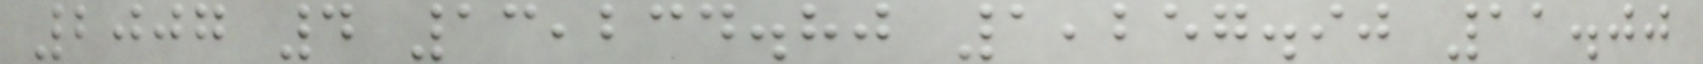2007 4 13,234.80 1,257.90 11.00
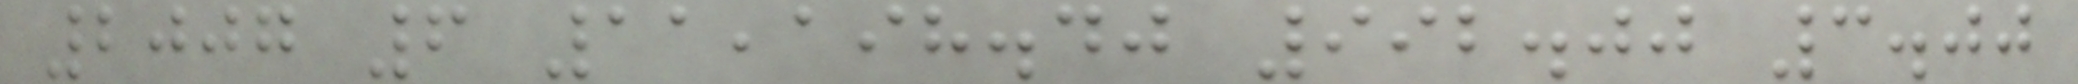2007 6 11,198.40 992.00 3.00
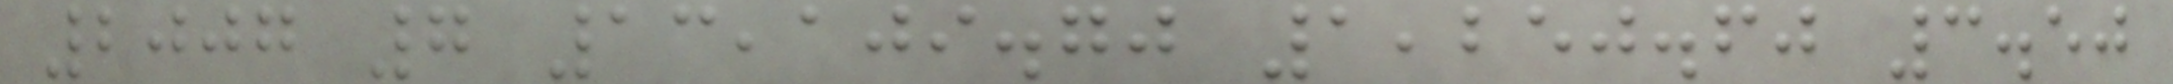2007 7 13,109.70 1,250.60 3.50
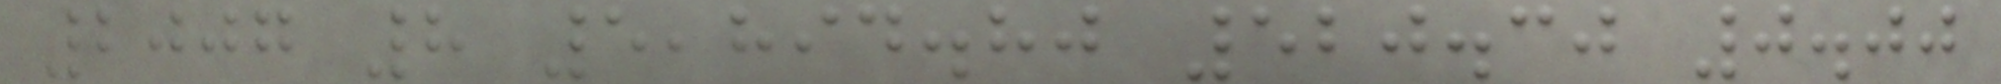2007 8 5,894.80 520.30 0.00
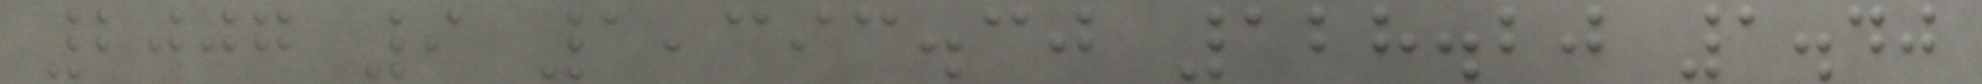2007 9 1,393.30 128.20 1.40
